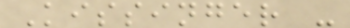Kissinger -
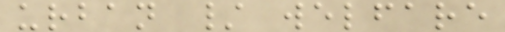urban / welfare
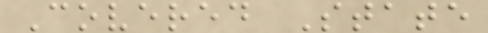Covered State
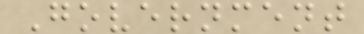Government
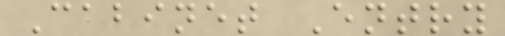Cabinet Entry
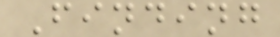Finding
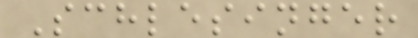Schlesinger
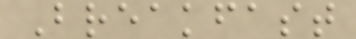Breakfast
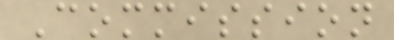Commission
